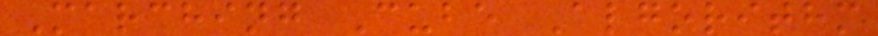Marching Cube Algorithm
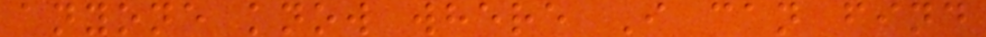anyone know where I can find
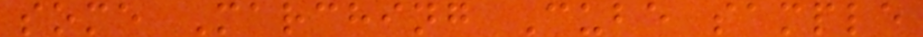some Marching Cube sample
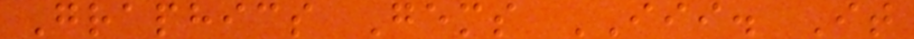Graphics Gems III. It
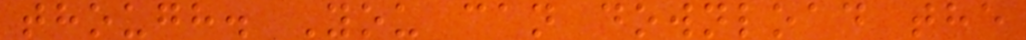though. You can download the
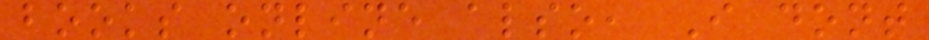books online also, I dont
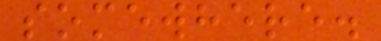somewhere.
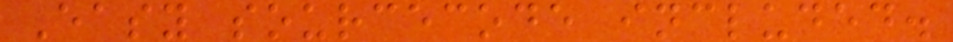Easy sourcecode included.
